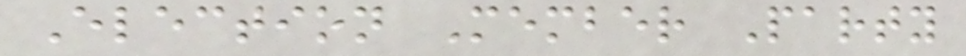Election Member Party
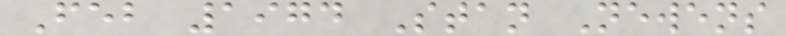Feb 1974 Stan Newens
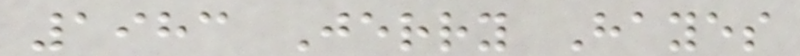1983 Jerry Hayes
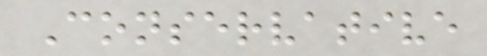Conservative
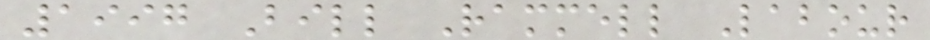1997 Bill Rammell Labour
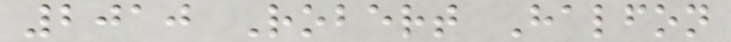2010 Robert Halfon
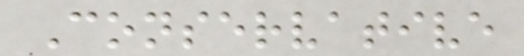Conservative
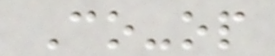Co-op
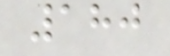180
